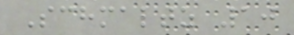Schmaltz 10
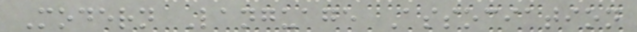Modern Language Association
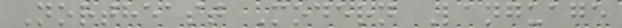Northeast Modern Language
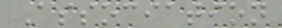Association
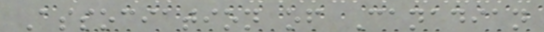Association of Canadian
